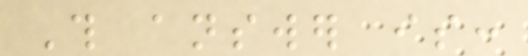This answer is:
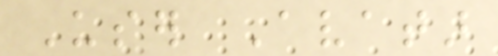User Avatar
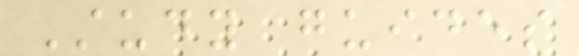Study guides
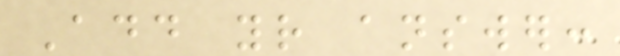Add your answer:
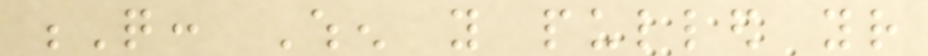Q: When you pulled your
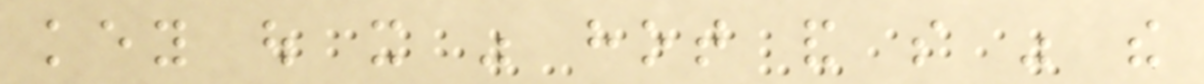key out it was hot and so was the
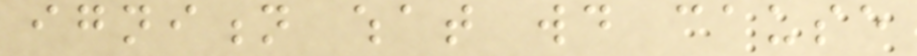ignition what would cause
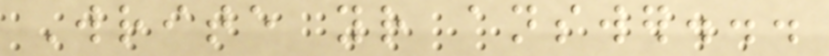Write your answer...
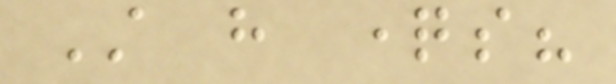Still have questions?
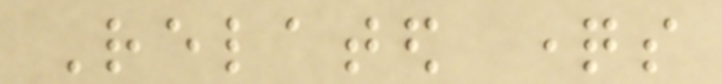Related questions
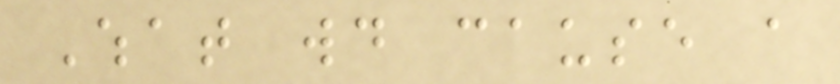What would cause a
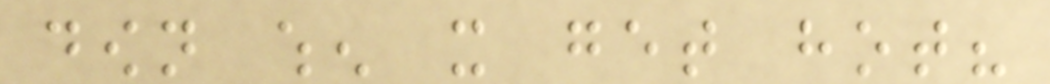down when it get hot?
